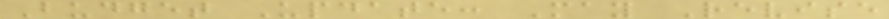Budget Update: May Revise
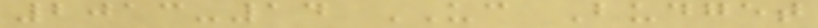2013-14 UC Budget
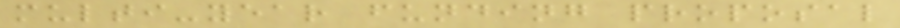multi-year funding proposal
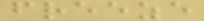freeze
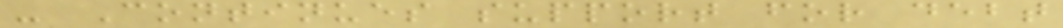- Continues support for debt
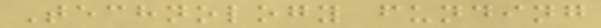Technology funding
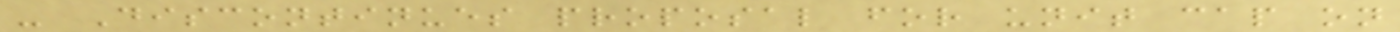- Discontinues proposal for unit cap on
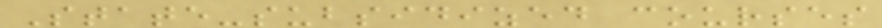State-subsidized courses
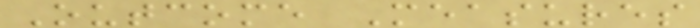Outcome Measures
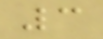3
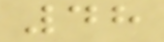48
